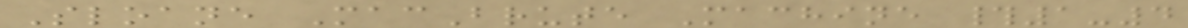Sloane MacBrute Machine #1-4
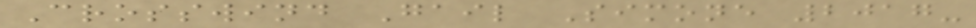Crosswind Gail Simone 2017-
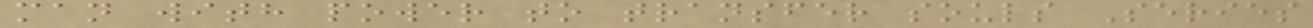man with power to transfer souls Series
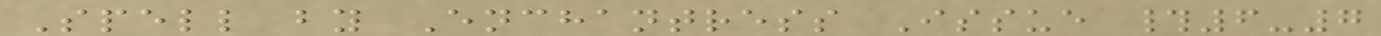Spell by Enchantress Issue #6-7
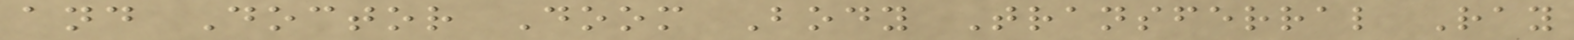and Doctor Doom Body Transferral Ray
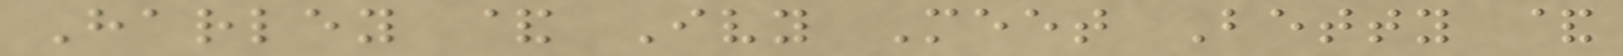Harley & Ivy Meet Betty &
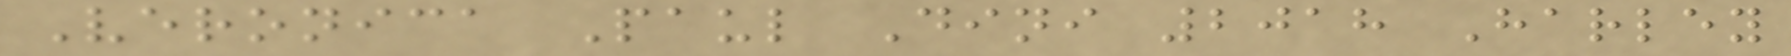Veronica Paul Dini 2018 Harley
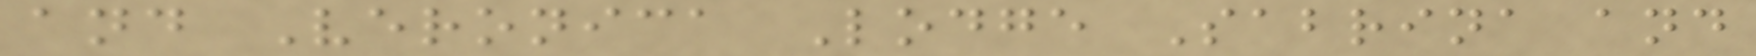and Veronica Lodge Sabrina and
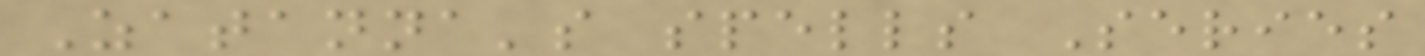Zatanna's spells Series
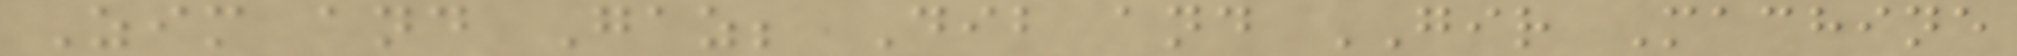Zim and Gaz; Dib and GIR Machine
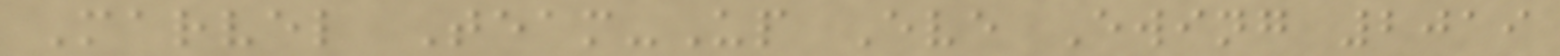Marvel Team-Up Eve Ewing 2019
